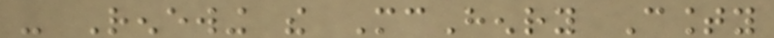- Renewing the McHenry County
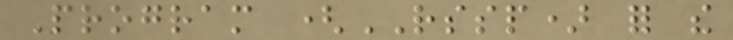Program (RSSP) for the
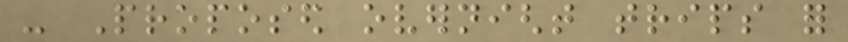- Proposed overnight trips for
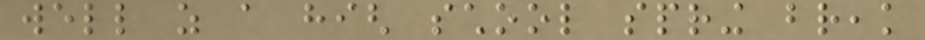well as a high school spring break
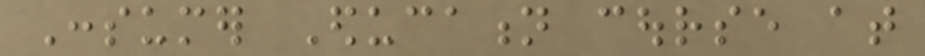Consumer Education course at
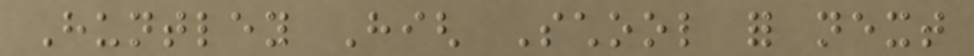Huntley High School for next
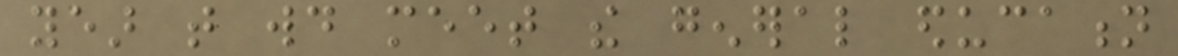year that would meet the general education
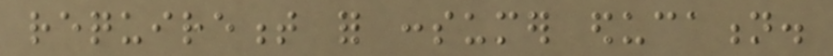requirement for consumer education.
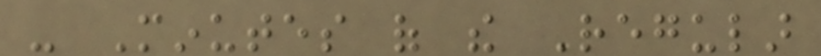- Minutes of the Regular
